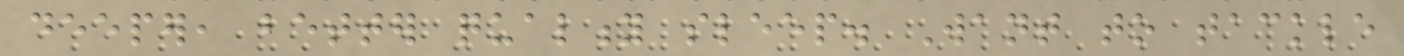deeper, better quality sleep. Want to tackle
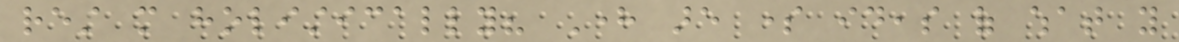rest more holistically? Here are some ideas of what you
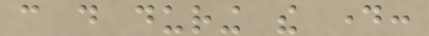can do during the day:
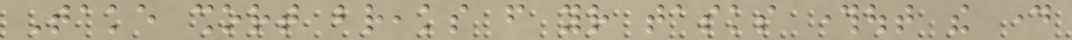Take short breaks from your tasks throughout the day
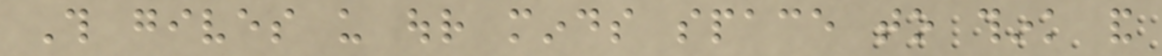This gives us our minds space to think and
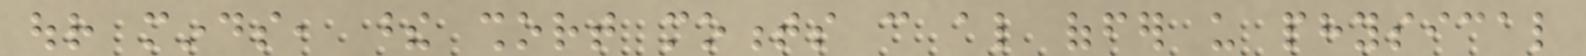our minds, these short moments can also offer us physical
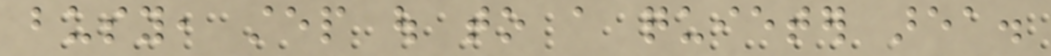busy, step out to a quieter area.
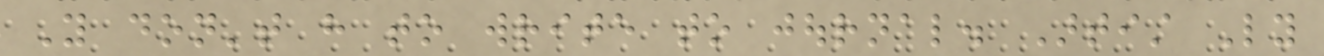You don't have to write to journal. Artist Ly
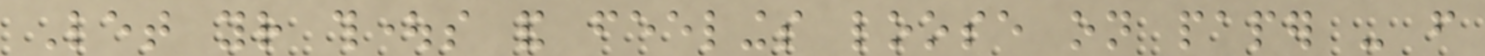Let your thoughts and feelings loose on paper - from
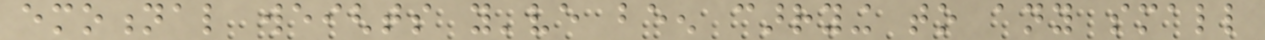emotional weights you've been carrying to any small
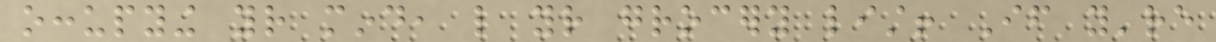occupying your mind, like your grocery list! If you're
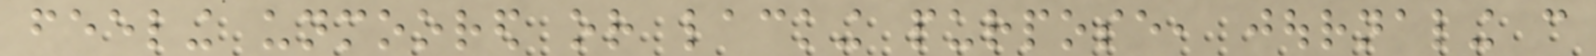feeling unmoored or lacking purpose, journaling can
